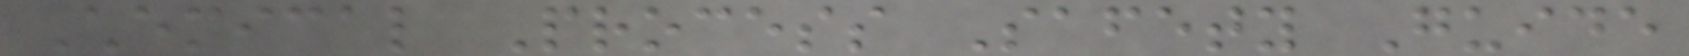Chemical Process Safety Guide
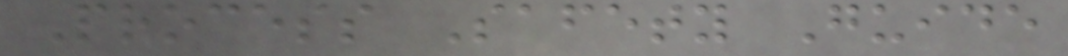Process Safety Guide
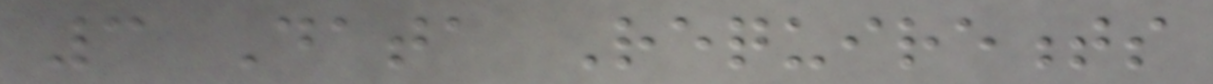3 Data Requirements
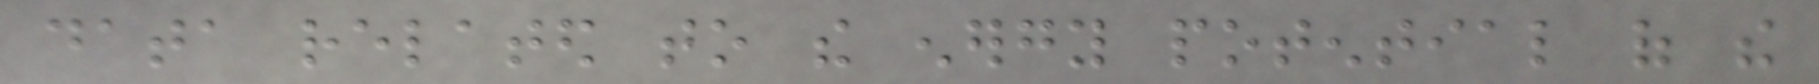data related to the energy potential of the
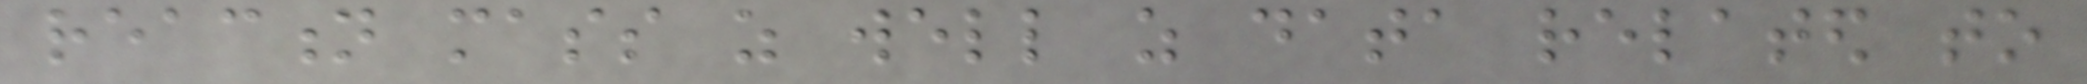reaction mass as well as data related to
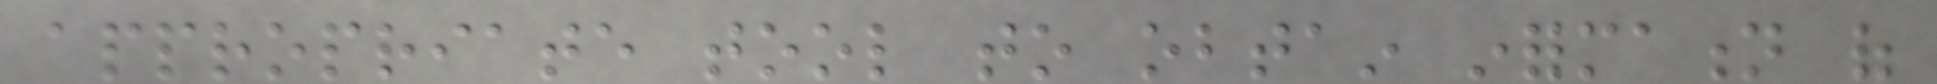appropriate tool to obtain information of
